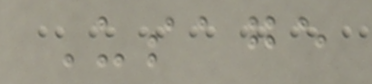Usage
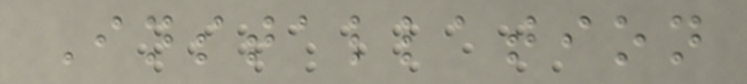Installation
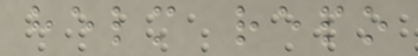helm repo
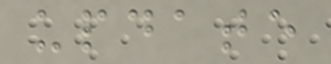update
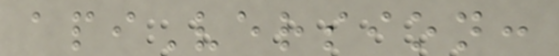apiVersion:
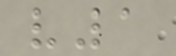v1
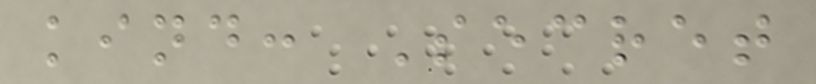kind: Secret
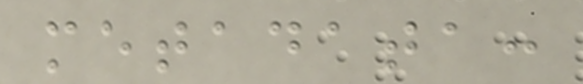metadata:
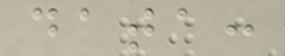data:
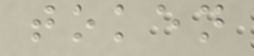token
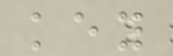key
